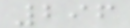296
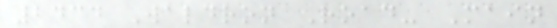2434 Waldron Road- Main
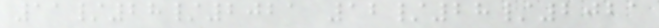11/28/2021 12/28/2021
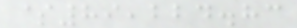$89,224.83
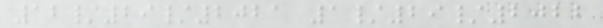12/29/2021 1/29/2022
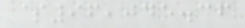$96,045.36
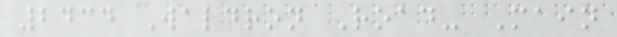2434 Waldron Road- Main
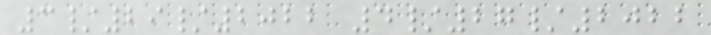3/29/2022 4/27/2022
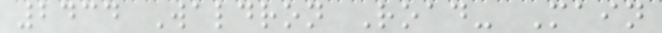2434 Waldron Road- Main
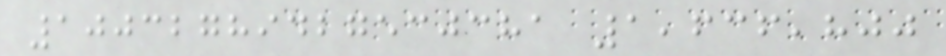10032789427530381 1,636,800
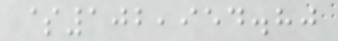$102,954.80
